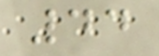44
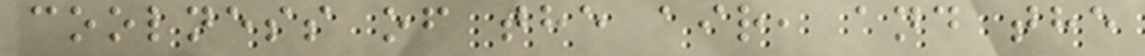coolness of the air, and the
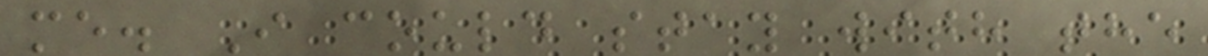me. I could stay with the
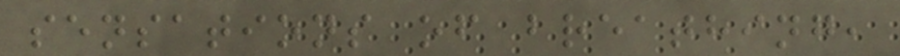sensations of breathing,
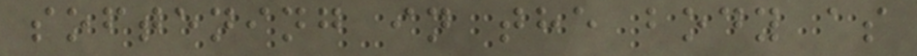softening in the body as
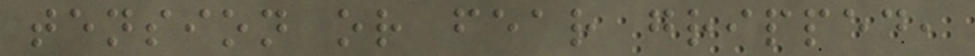tension or fear gripped,
